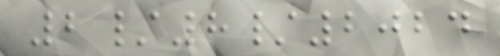2/8/2024
